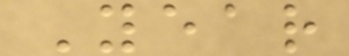Year
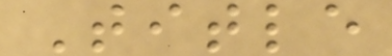Title
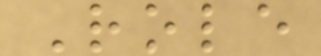Role
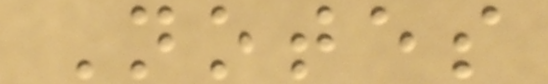Notes
